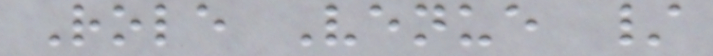Role Venue /
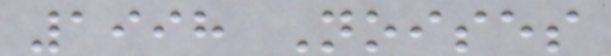1998 Noises
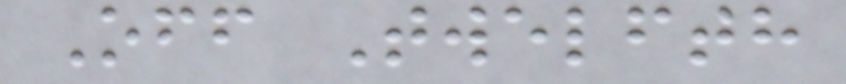Off Twelfth
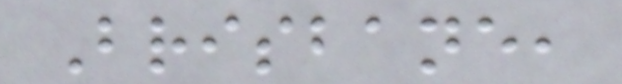Brisbane,
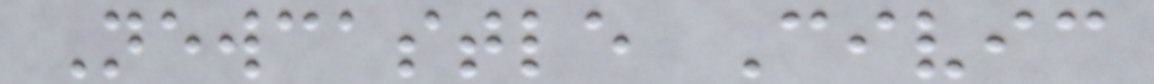Newcastle Civic
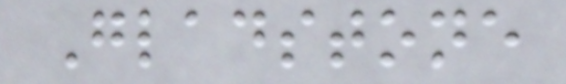Gladstone
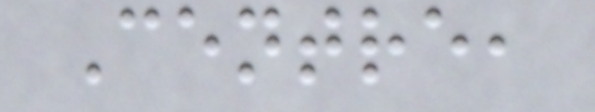Centre,
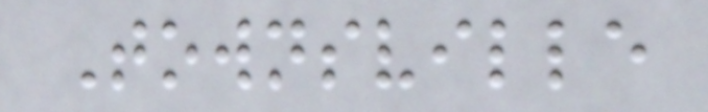Townsville
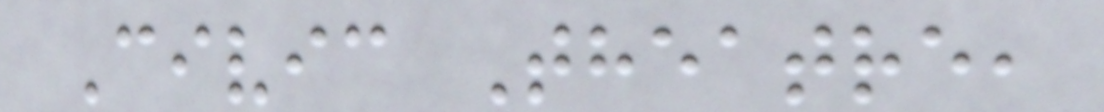Civic Theatre,
